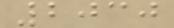2030
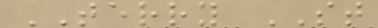TERRY ST
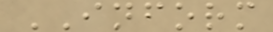INFORM
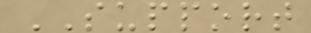SUPPORT
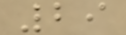29
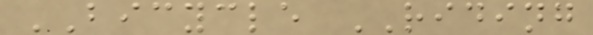BICYCLE RIDING
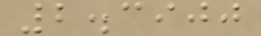2.3900
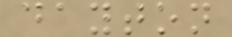dayton
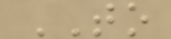TO
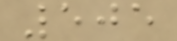505
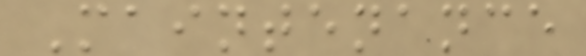Maintenance
